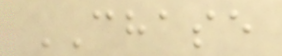CHASE
